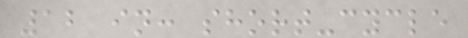12 in: short-cycle
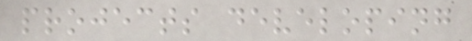projects developing
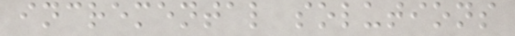incremental solutions
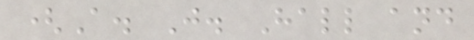(A. J. Hall and
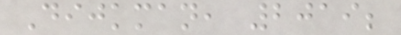Dijkman, 2019;
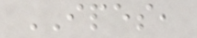IPES,
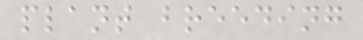plant breeding
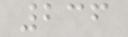236
